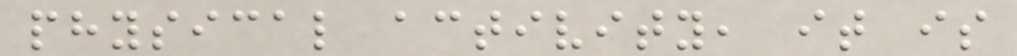physical activity, it is
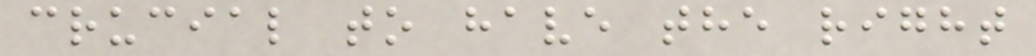crucial to have the right
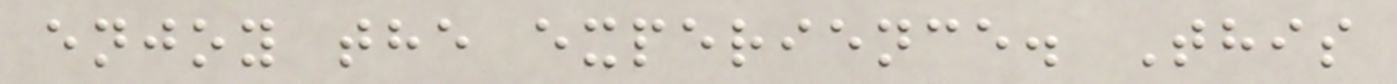enjoy the experience. This
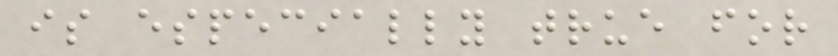is especially true for
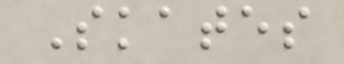Skates
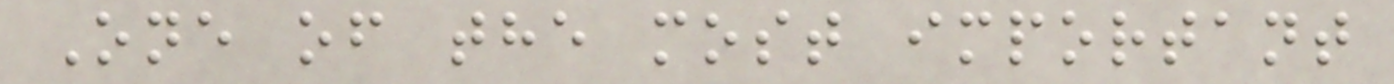One of the most important
